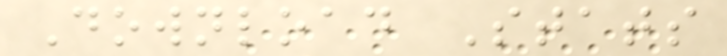Download Stats
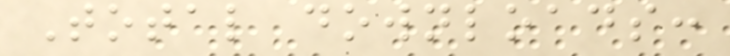Total downloads:
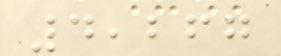4,267
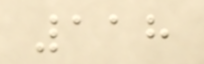118
